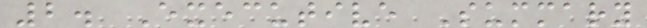2. Executive Summary
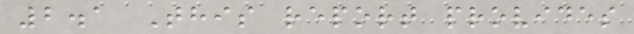2.1 This report provides
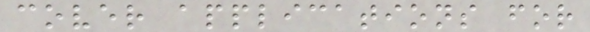cover applications for
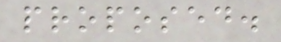proposed.
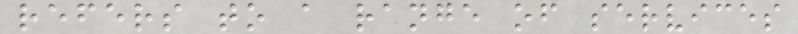refers to a range of services
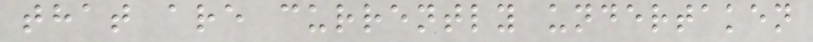that are currently undertaken
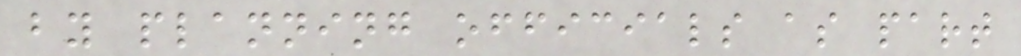by planning officials as part
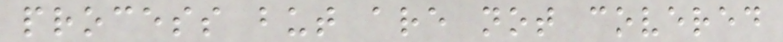process but are not covered
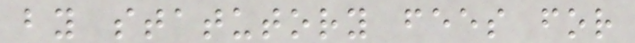by statutory fees for
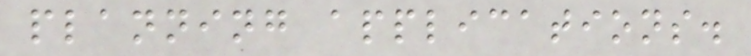planning applications.
